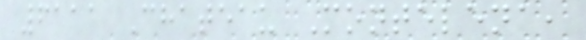6111 Chateau Montelena,
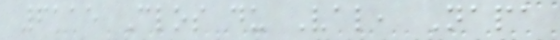6115 Clos du Val, Napa
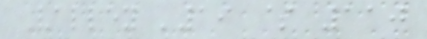Valley '19 $ 110
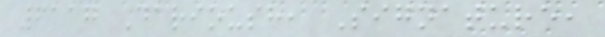6117 Darioush, Signature,
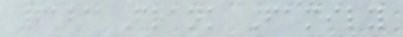6121 Frank Family
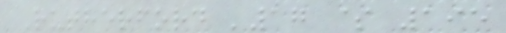Rutherford '17 $ 195
